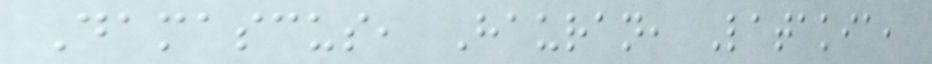Damascus, Hauran, Latakia,
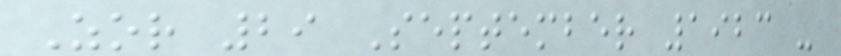Zor 29 September 1923 -
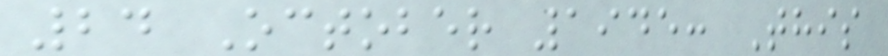24 October 1945: This
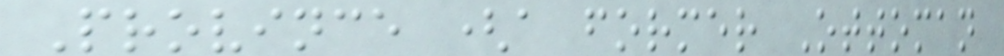Province (a former Ottoman
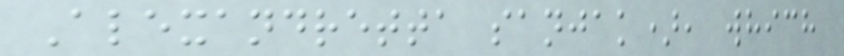Alexandretta sanjak), which
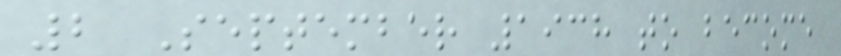2 September 1938 to become
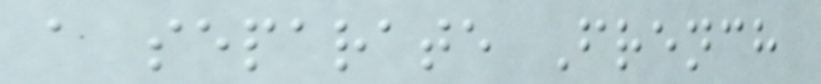a separate French
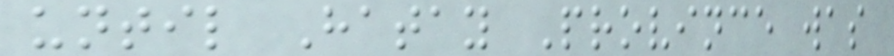until Hatay Province was
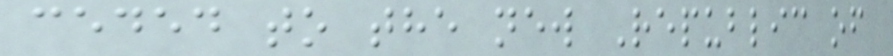ceded to the new Republic of
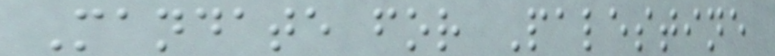Mandate for Palestine
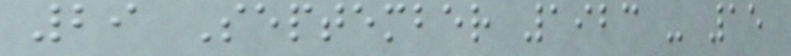29 September 1923 - 15
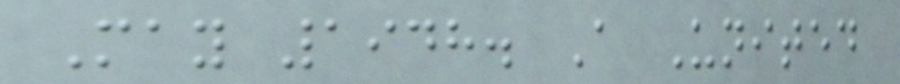May 1948. A United
